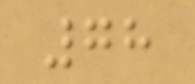78
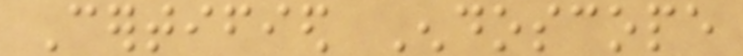Certified Endoscope
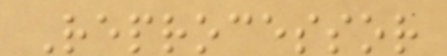Reprocessor
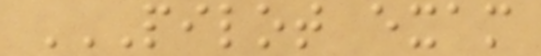PILOT EXAM
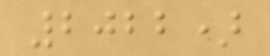2022)
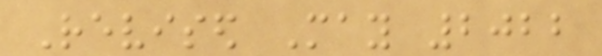Revised May 2022
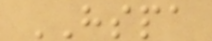HSPA
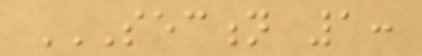SECTION 1:
